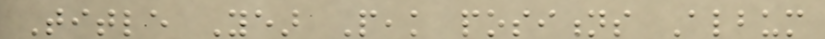Title Year Peak positions Album
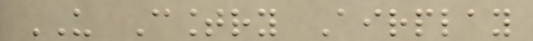US Country Airplay
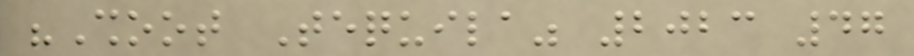"Shoot Tequila" 2023 47
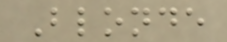Blonde
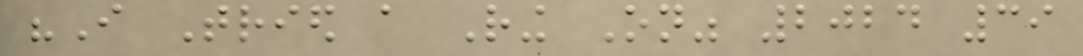"I Tried a Ring On" 2024 39
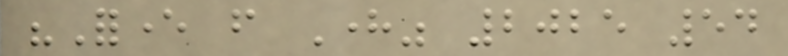"Forever from Here" 2025 54
